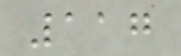117
